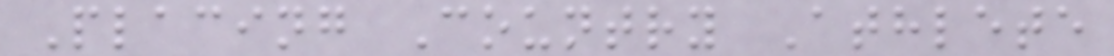Placing Country Athlete
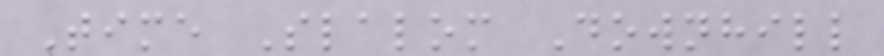Time Slalom Downhill
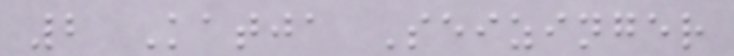2 Katja Seizinger
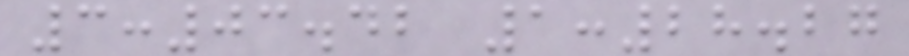3:03.42 1:28.27
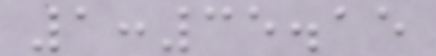1:35.15
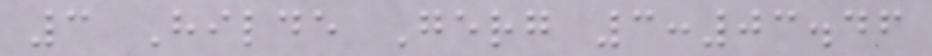3 Hilde Gerg 3:03.46
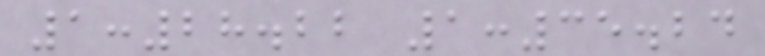1:28.22 1:35.24
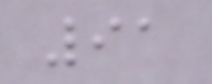91
